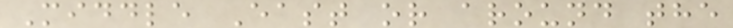Middle East or around the
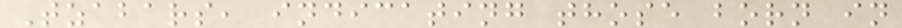Tzabars, indicating those born in
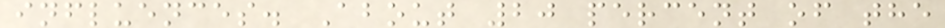influences. About 20 percent of the
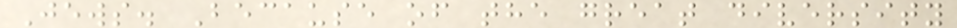Jews. Because of the great diversity
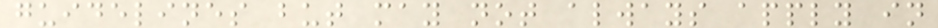guidelines but may not always apply in
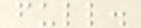full.
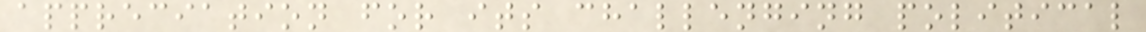appreciation for its challenging political
